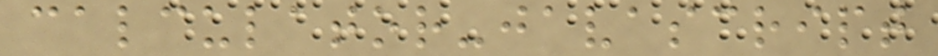calculator-javascript
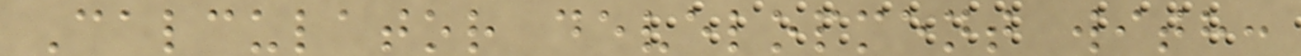Calculator development with:
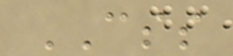CSS
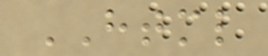HTML
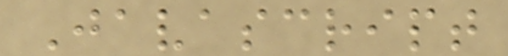Javascript
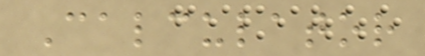Calculator
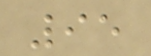95
